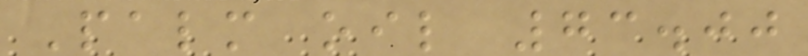Palm oil 73.00
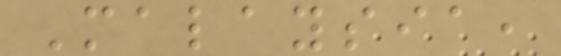Malaysia,
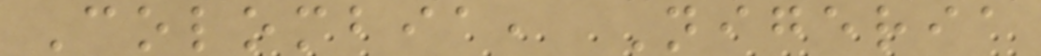Colombia, Nigeria
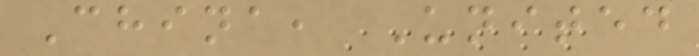China, United
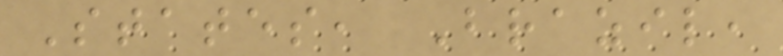States, Brazil,
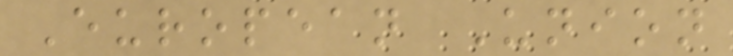European Union
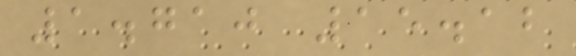1.710 15.12
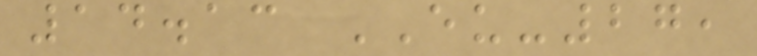14.13 EU-27,
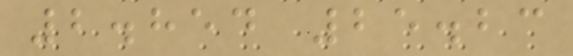2.854 25.23
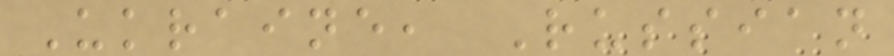Ukraine, Russian
